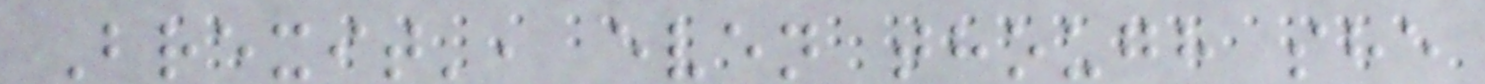Brexit', even though she
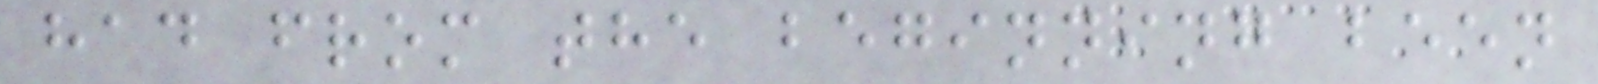had from the beginning been
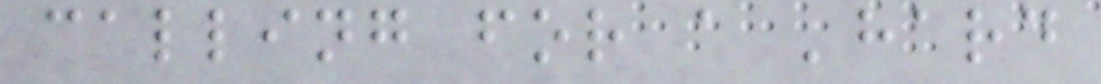calling for a 'hard
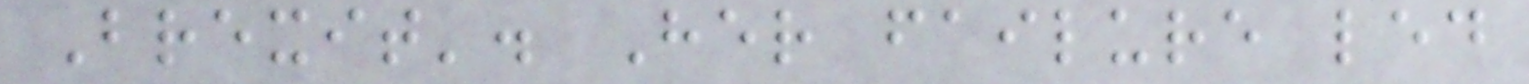Brexit'. Her failure led
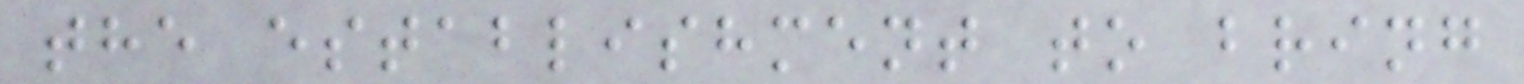the establishment to bring
